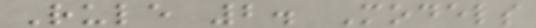Rule 2. Models
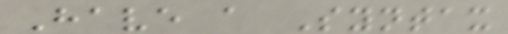Have a Syntax
